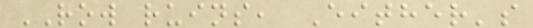ROW ruins, Either's
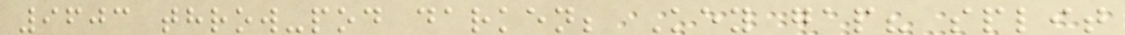9603 throw-pod darken; Key gap? split
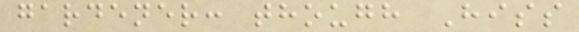gardener: though Hiss
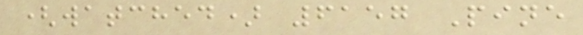(watched) 6157 Pine
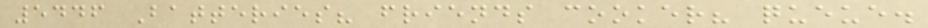5446 Batteries? friends cooker? queue.
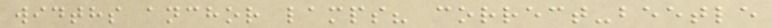widths anchor lamps? correct-beetle
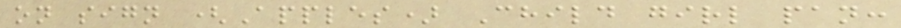on sign (Apples) Child girl pan:
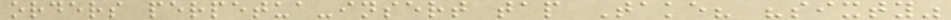orders perpetua-insert tap Take? "sixty"
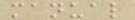manual
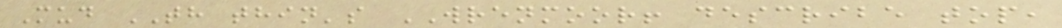Mud TH thin's WRENMOOR! describe top,
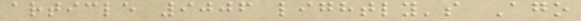article 9006 lightly's Ago
